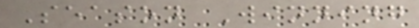Season Winning
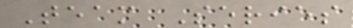Team Series
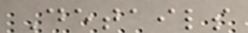Details
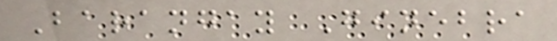Barangay Ginebra
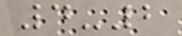4-2
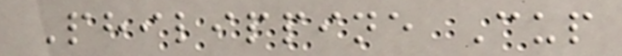Philippine Cup
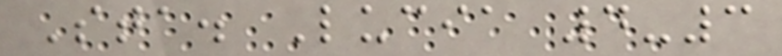Sta. Lucia 4-3
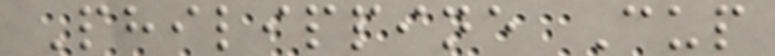Philippine Cup
